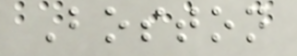Boston
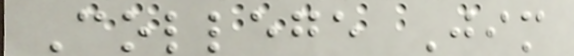College Jim
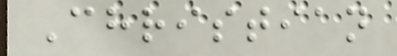Christian
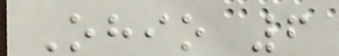Ohio 6
